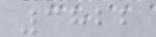3822
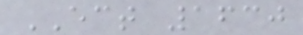ECT 1630
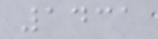1431
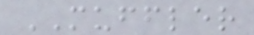MUFFLER
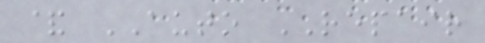& AUTO REPAIR
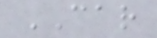CAR
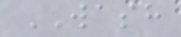WASH
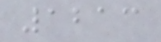1213
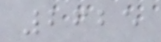2625
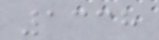1338
